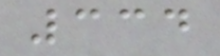334
